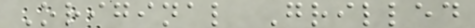Original Grilled
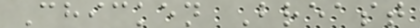Chicken Breast
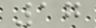17
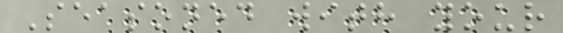Seasoned with your
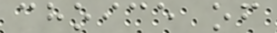choice of
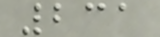231
